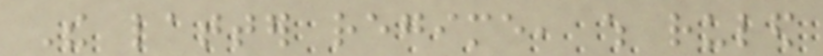The latter regime, which ruled
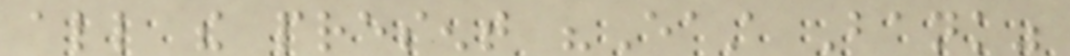all the present "East Bank"
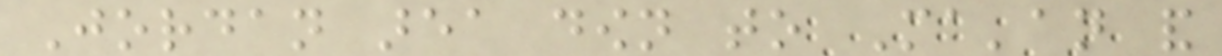Jordan area down to Ma'an and
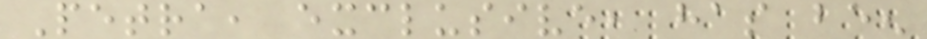Petra, exclusive, has been
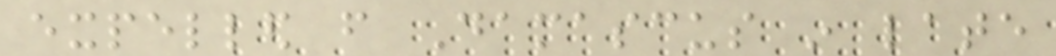expelled from Damascus in late
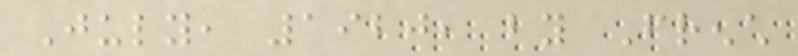July, 1920, by French
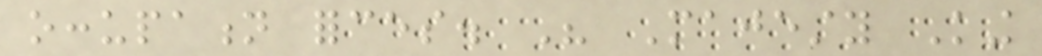occupation forces. His Majesty King
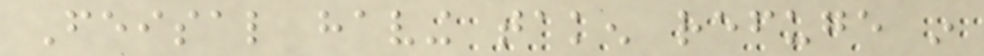Feisal having taken refuge in
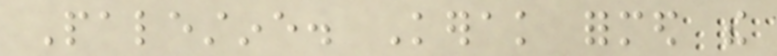Palestine. Kerak formed the
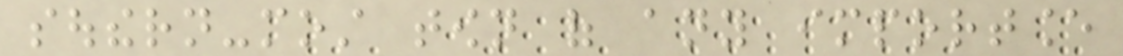southern-most town of any importance
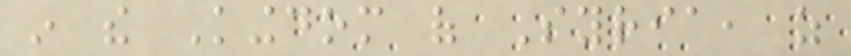in the Kingdom of Syria, as
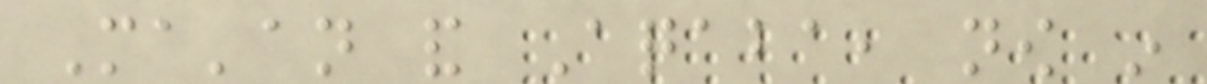Ma'an and Aqaba, now in
